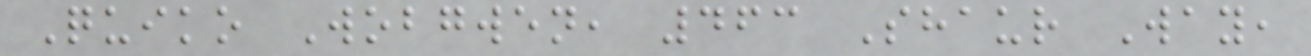Quiko Wobgwen, 463 Shaur Way,
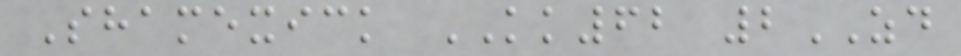Shamexick KK62 2ZD
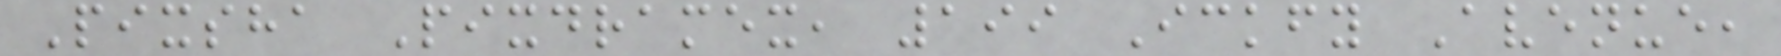Pixsha Pixdramex, 199 Ickfy Avenue,
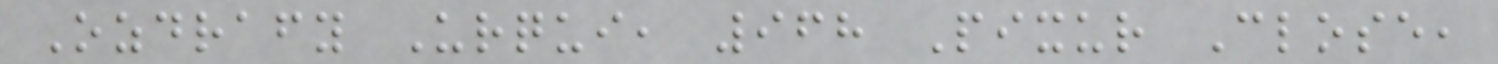Ozdrafy Urqui, 968 Pixur Close,
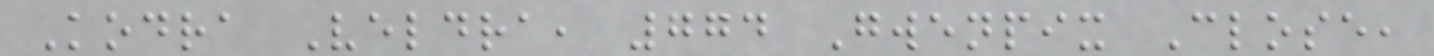Kodra Veldra, 774 Gwenpix Close,
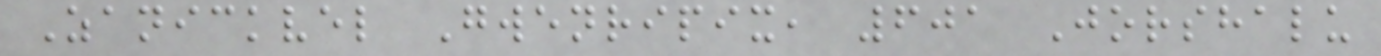Zanickvel Gwenripix, 601 Jorshalu
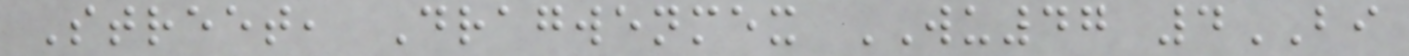Street, Dragwenmex WU47 4BI
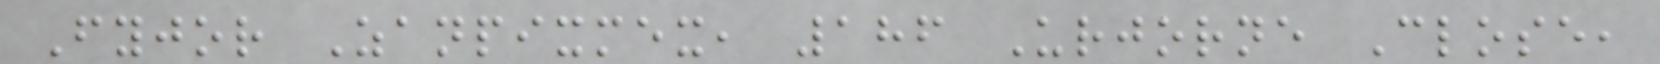Fyjor Zanpixmex, 186 Urjorne Close,
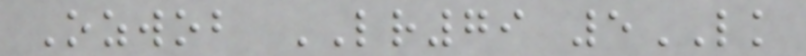Ozwob LR79 5LK
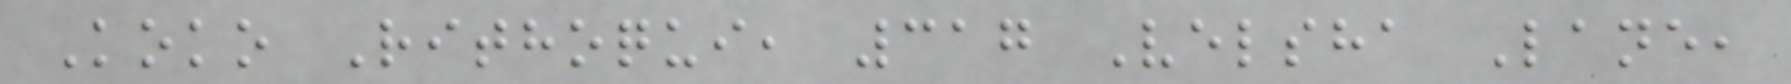Koko Rithoqui, 317 Velsha Lane,
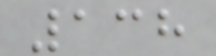138
